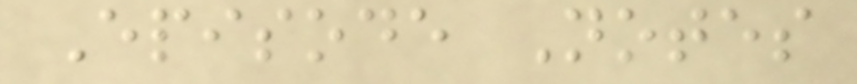Episode Notes
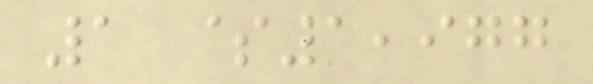1 $1,977
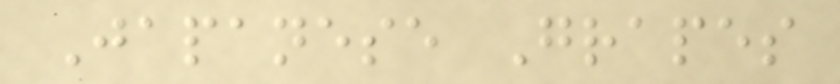Japanese Grapes
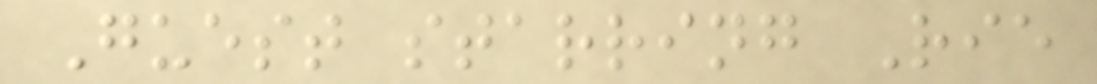Guest starring Rie
